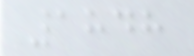1848
